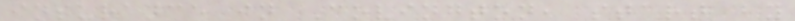insurance in Covington, start by
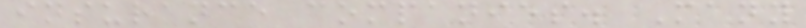insurance companies. Many
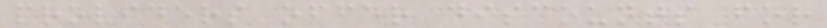providers offer discounts for
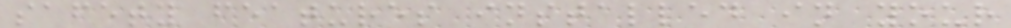safety features installed in your
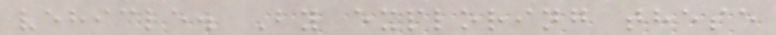vehicle. By exploring these
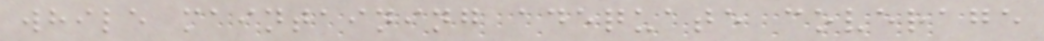while maintaining adequate coverage
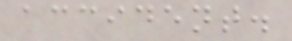accident.
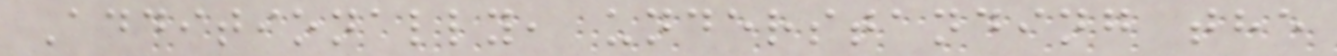Additionally, understanding the
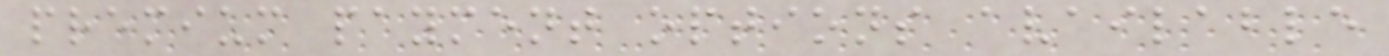premium payment options available
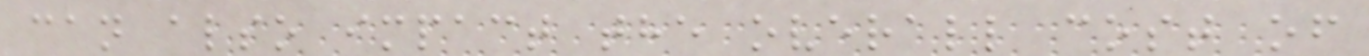can also impact the overall cost of
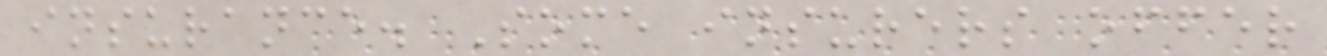insurance. Some insurers offer
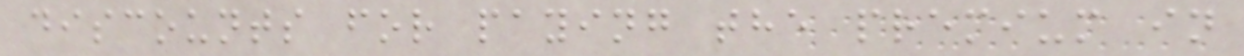discounts for paying the premium in
